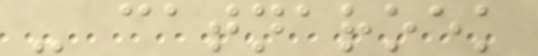- catnaroek
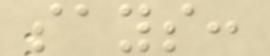says:
